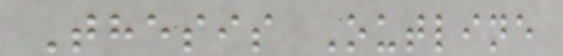Thesis Outline
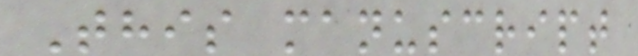This manuscript
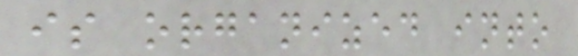is organized into
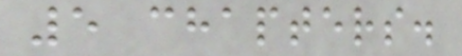5 chapters.
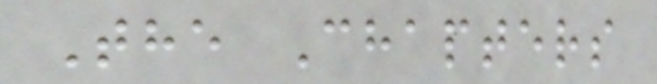The Chapters
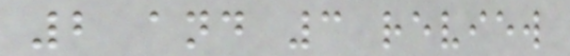2 and 3 review
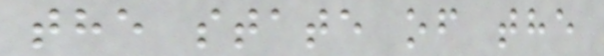the state of the
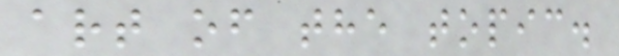art of the topic.
